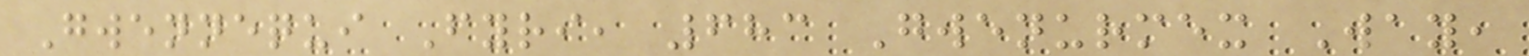Gwennequi Fyri, 683 Gwenurmex Way,
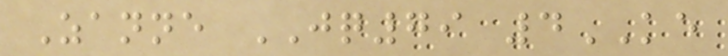Zanne JQ79 4KE
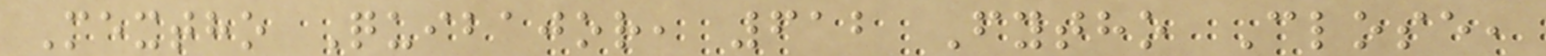Mextho Quibajor, 612 Fytho Close,
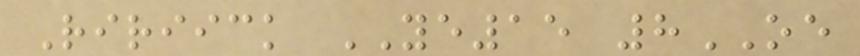Ririick YE15 8OE
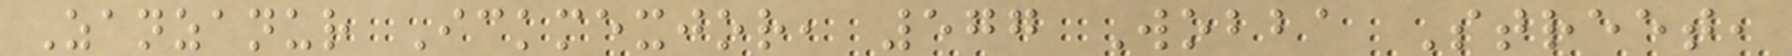Zanzanur Ickmexjor, 577 Wobba Street,
